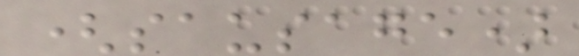(sausage)
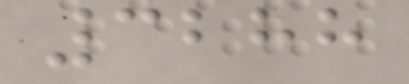3288
